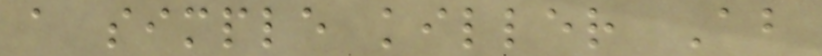a simple killer Ab
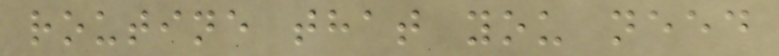routine that you need
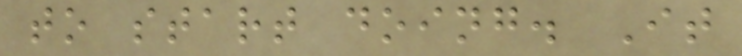to start doing. It
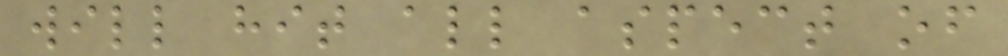will hit all aspect of
